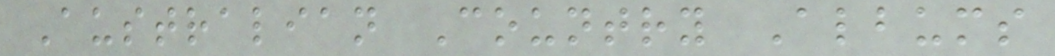Australian Country Albums
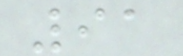91
